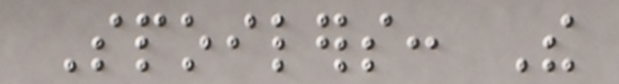Spoilers: The
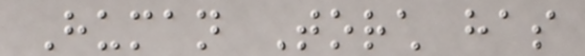Human Torch has
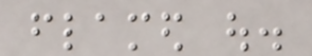flamed out.
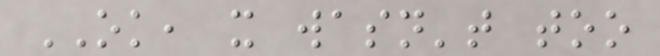OK, it wasn't too
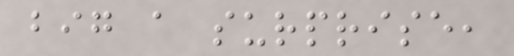big a surprise,
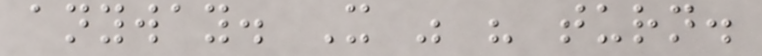anyway. It was his turn.
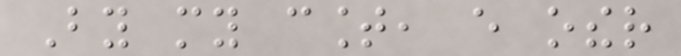By my count, every other
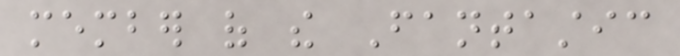member of the Fantastic
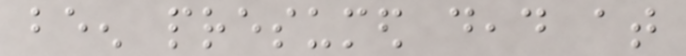been presumed dead at
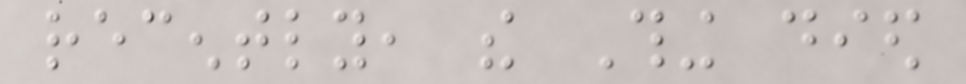recently, the Thing died
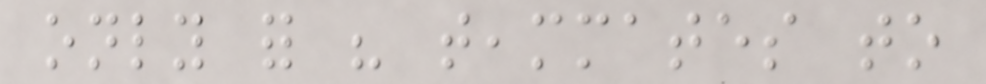only for his teammates to
